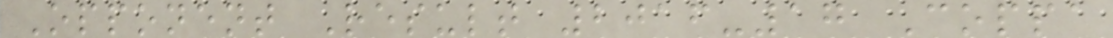Opponent Result 2016-17 Coppa
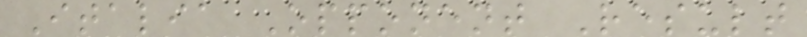Italia Opponent Result
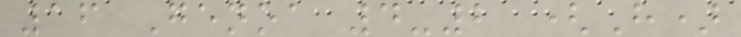16 Genoa 4-2 (H)
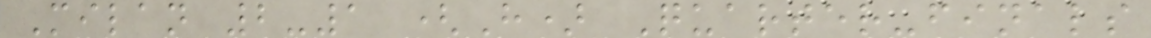Milan 2-1 (H) Quarter-finals
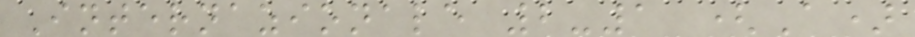Internazionale 2-1 (A)
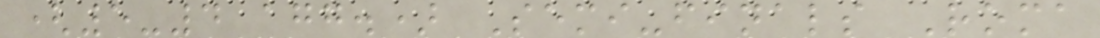(5-4 agg.) Semi-finals Roma
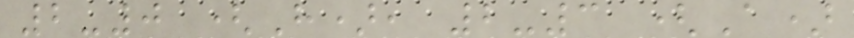2-0 (H), 2-3 (A)
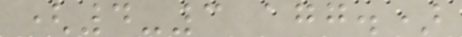(4-3 agg.)
